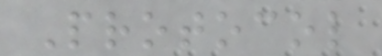Protocol
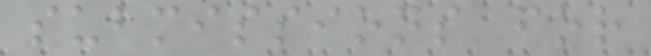submissions for
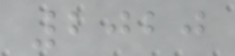2020
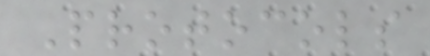Protocols
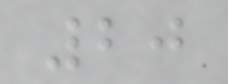20
